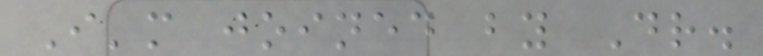I'm joined by Dr.
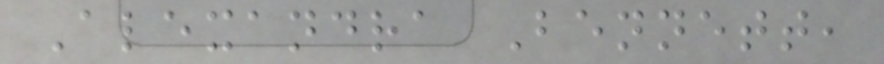Alexandra Bennett,
